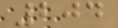204
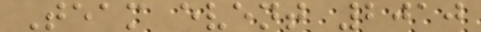Team event 2010
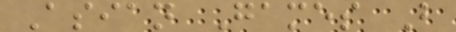Asian Games B
